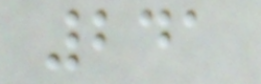241
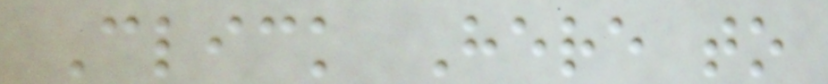Click Here to
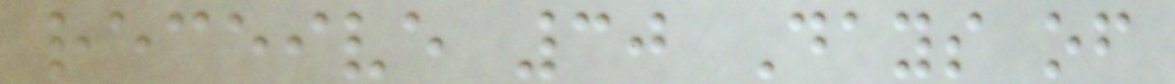receive 30 Days of
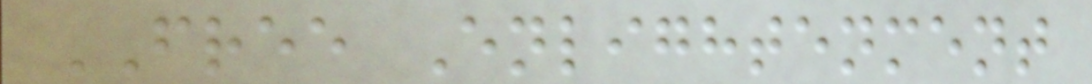FREE Enlightenment
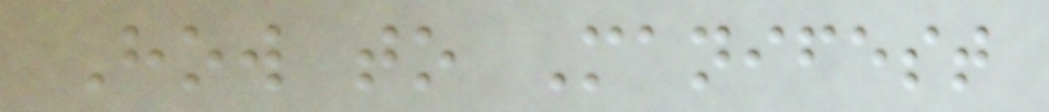How to Manifest
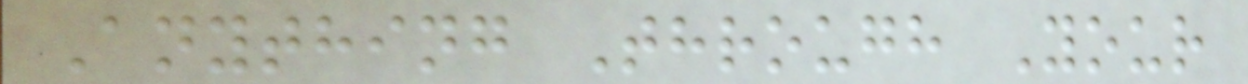Anything Through Your
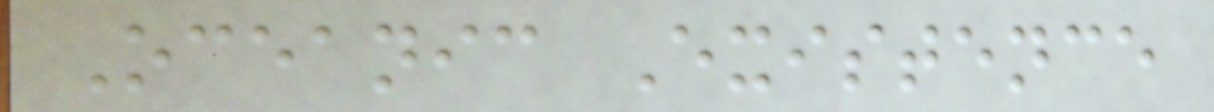Oceanic Existence
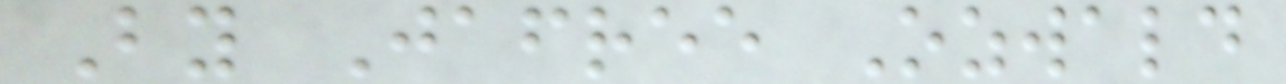By Jafree Ozwald
